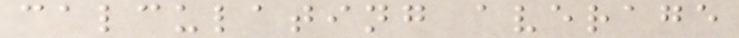calculating average
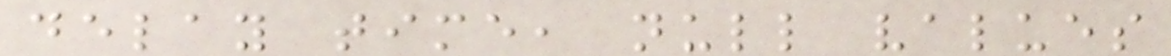delay time, null values
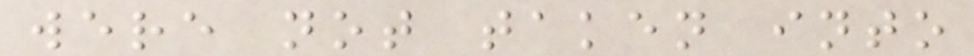were not taken into
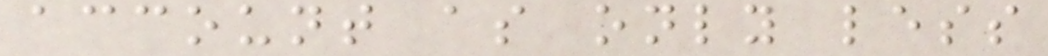account as only less
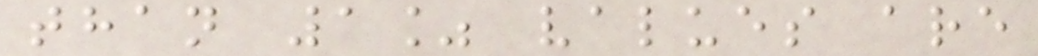than 1% values are
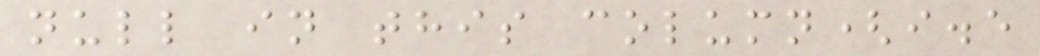null in this column(i.e
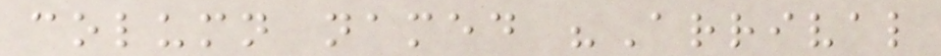column named "Arrival
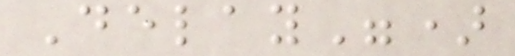Delay")
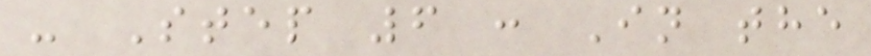- Step 6 : In the
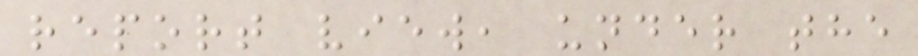report view, under the
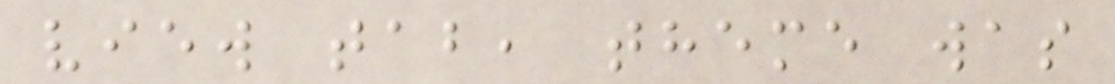view tab, theme was
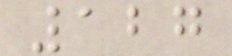127
